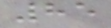85
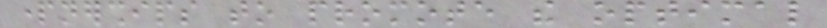partnerships to promote the optimal
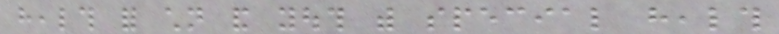health for children and youth with special health
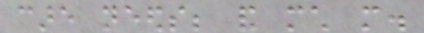care needs; and much more.
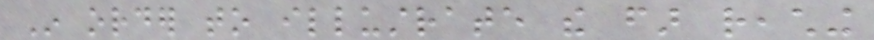In order to illustrate the far reaching
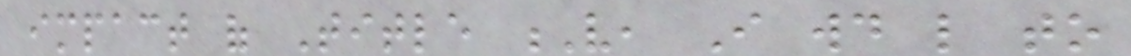impact of Title V, I would like to
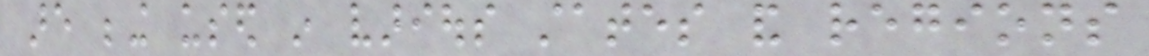are being used in various states and regions
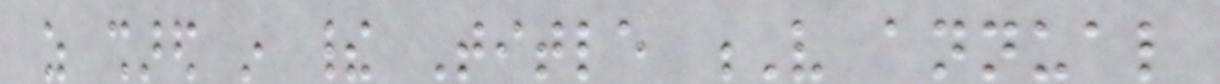as shared in their Title V annual
